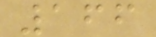166
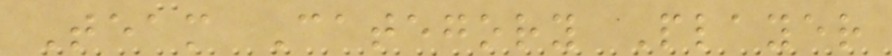Team Category Player
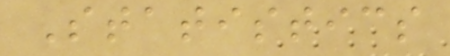Statistics
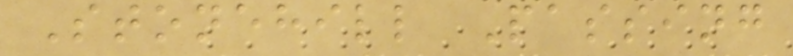Stonehill Passing
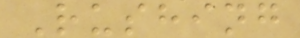Rushing
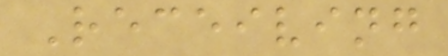Receiving
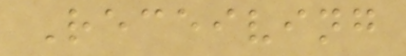Receiving
